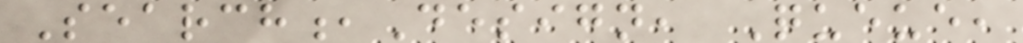Search,Design, Queue,
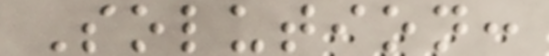Solution:
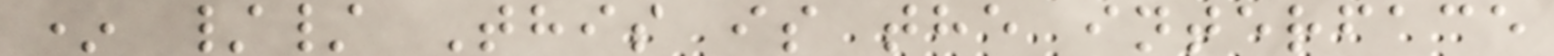* // This is the interface
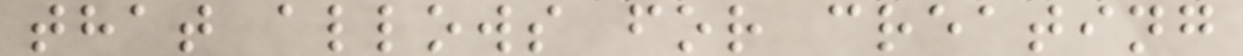that allows for creating
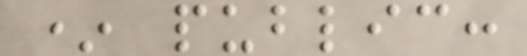* public:
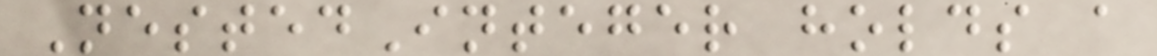NestedInteger holds a
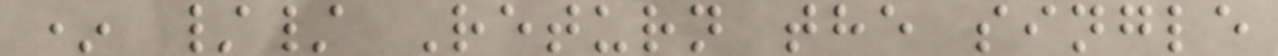* // Return the single
